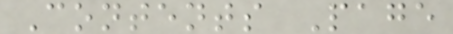Contents Page
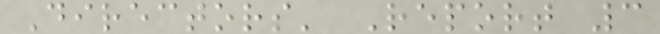Directors' Report 3
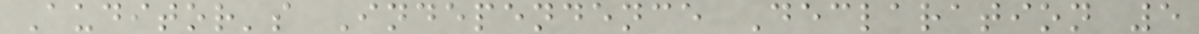Auditor's Independence Declaration 5
